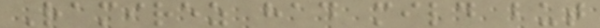Ramirez had mild but
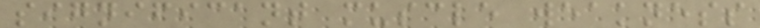significant muscle weakness
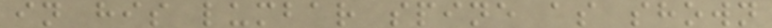in his lumbar spine as shown
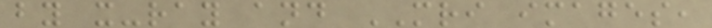by x-ray and MRI images,
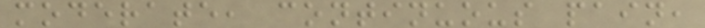moderate, continuous pain,
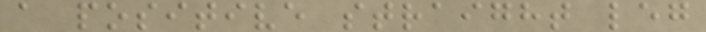a positive straight leg
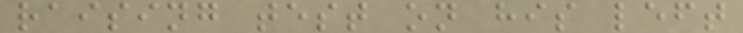raising test on his left
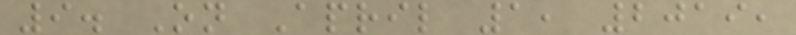9. On April 1, 2019,
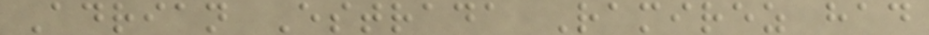Adrian Estrada Ramirez had
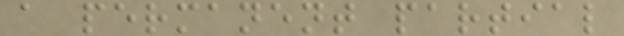a permanent partial
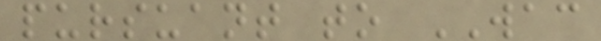pursuant to WAC
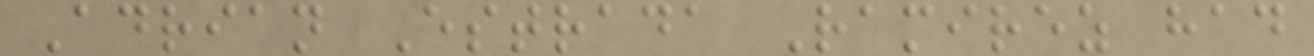Adrian Estrada Ramirez had
